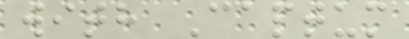with Captum
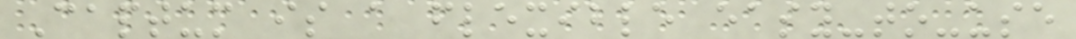Captum is a flexible easy-to-use
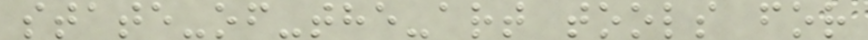state-of-the-art tools for
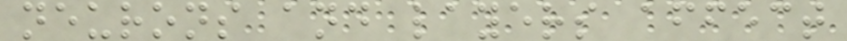neurons and layers affect
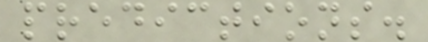predictions.
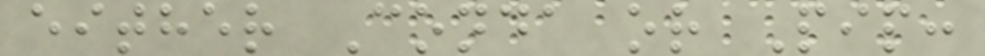either Conda or Pip:
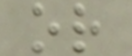or
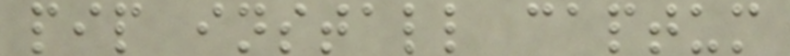pip install captum
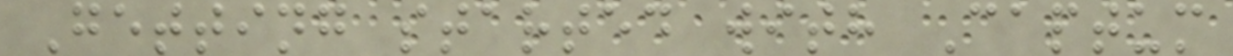Getting started with Captum
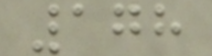178
